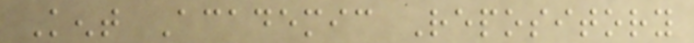Kent Academic Repository
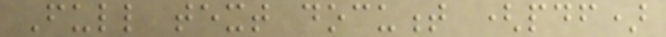Full text document (pdf)
